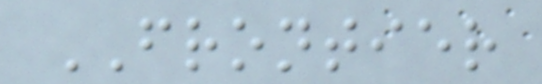FRONTIER
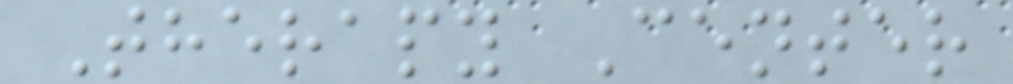Therapy Center
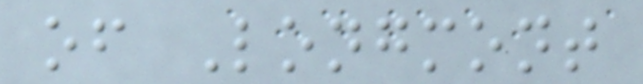of Longmont
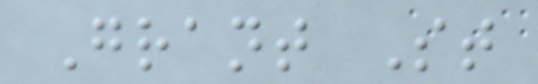Grant St
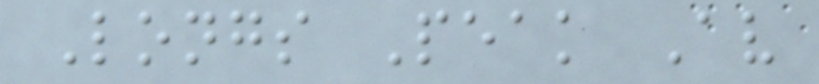Longs Peak Av
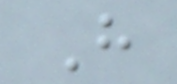H
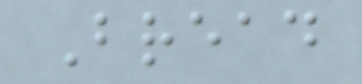Bread
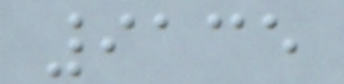9135
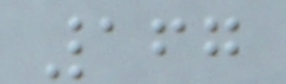167
